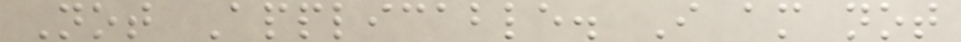Not Applicable. I am not
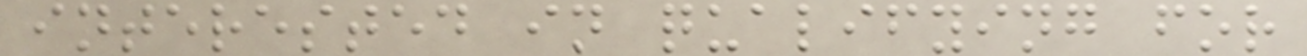interested in qualifying for
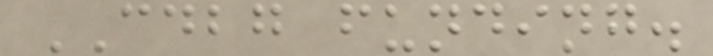CDBG funding.
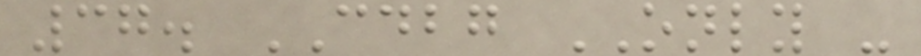37. CDBG ONLY -
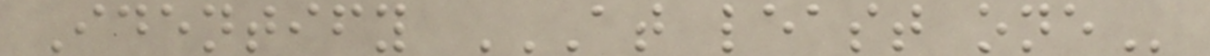Identify AT LEAST ONE
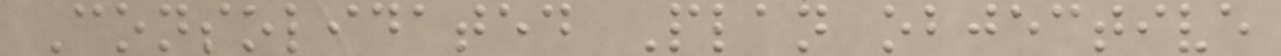Consolidated Plan objective
